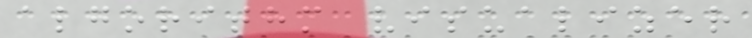algorithm visualizer
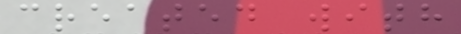created with
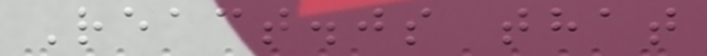React.js that
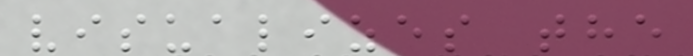visualizes the
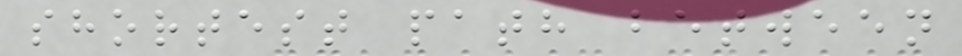shortest path between
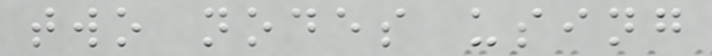two nodes using
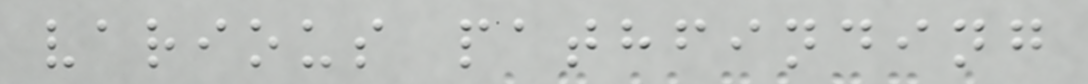various pathfinding
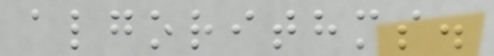algorithms.
